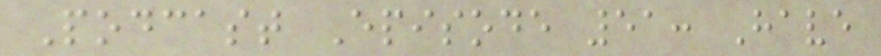Podcast Episode 51: Have
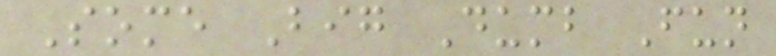Some Big Dumb Fun
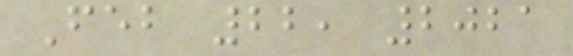Feb 22, 2021
